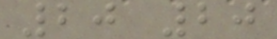20 20
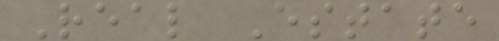Real Estate
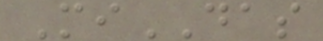MiDAS
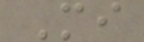Mi
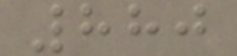880
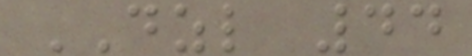DZL 44
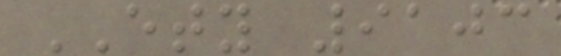ETY 9103
